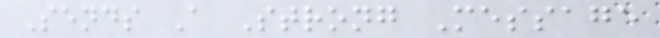Sends A Strong Message
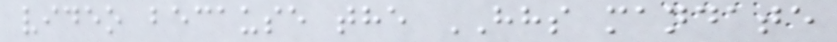video because the HHS mandate
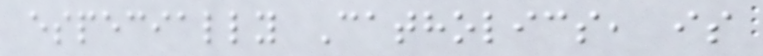especially Catholics, is
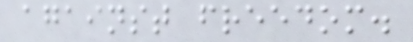against freedom.
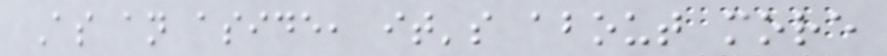As an aside, it's about more
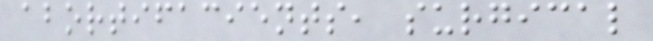abortifacients, surgical
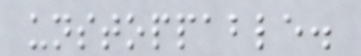unstoppable.
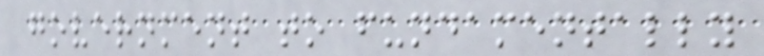government to fundamentally
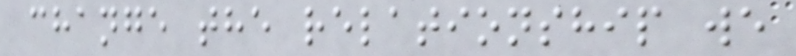change the relationship we
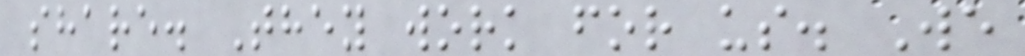share. They work for us. We
